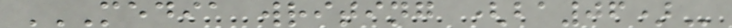MEDIA WRITING (BA06)
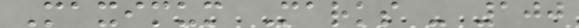Maximum Marks - 100
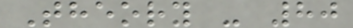Theory - 80
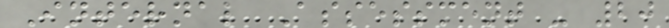Internal Assessment - 20
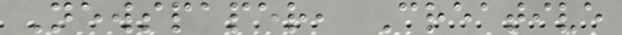Newspaper, Creative
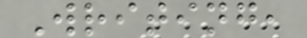Writing,
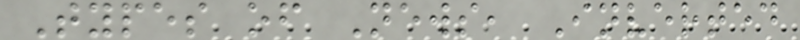Types of News, Inverted
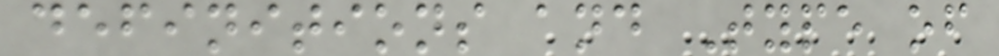definitions and Type of
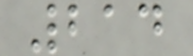214
